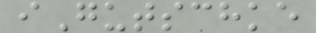iGutschke
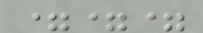===
